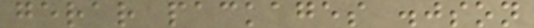gerar packages .json
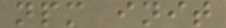npm init
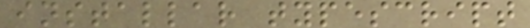installar typescript
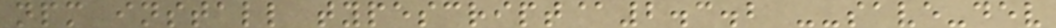npm install typescript@2.3.2 --save-dev
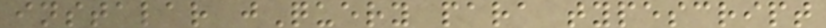instalar jQuery para typescript
